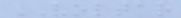VOLTAR
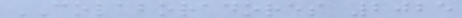COLABORADORES 2025
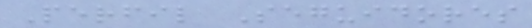Perfil Seguidores
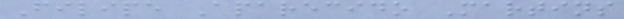Filipe Aparecido Martins
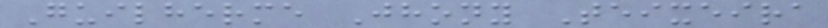Guilherme Jhony Teixeira
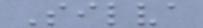Silva
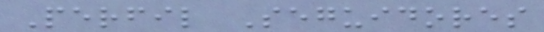Perfil Seguidores
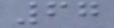67
